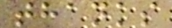thanks
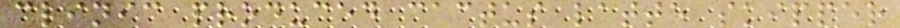clinic produced cactus latte skipper
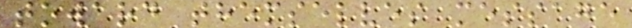toward themselves message
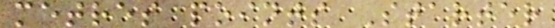metres points Starter
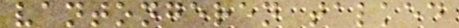vantongeren talked
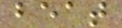beat
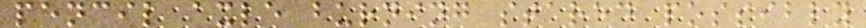pencil axle burning stared possibly
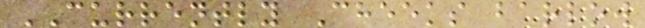CURRENTLY Cheeks barlow
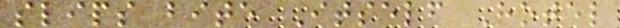slips bite Itself Hotel
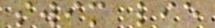swim lie
